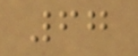67
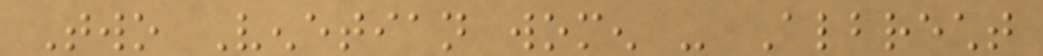Two Venetian women - Albrecht
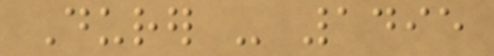Durer - 1495
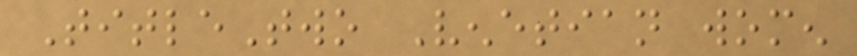TitleTwo Venetian women
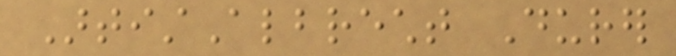ArtistAlbrecht Durer
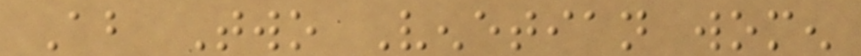About Two Venetian women
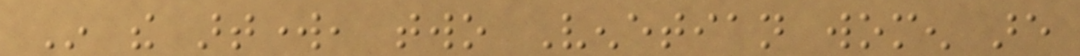In the artwork, two Venetian women are
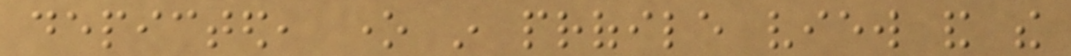depicted, one in profile view and the
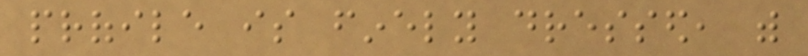profile is finely dressed, with
